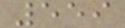559
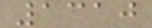1310
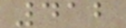412
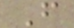F
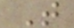T
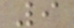9
